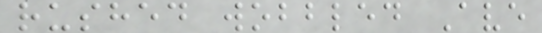rushed wobbled Ave
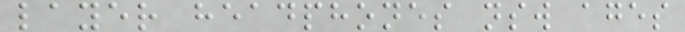layer headphones nsw ages
